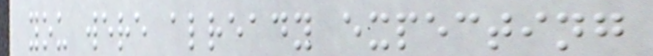you were already expecting
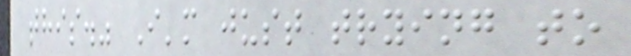this." I'm just trying to
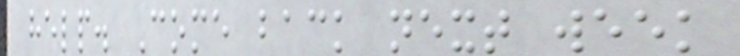help. Come back next week
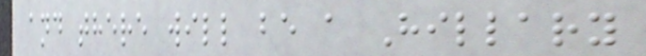and there will be a Hillary
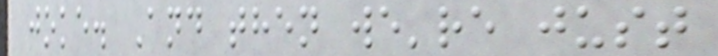joke. And then we're just
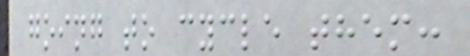going to cycle them:
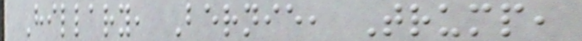Hillary, Bernie, Trump,
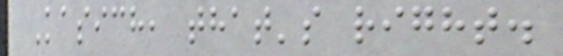Kasich, that's right.
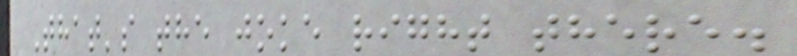That's the joke right there.
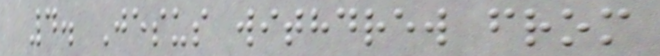4. Jesus withdrew from
